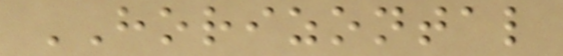HORIZONTAL
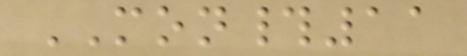MON#11
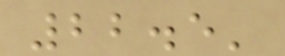22.5'
